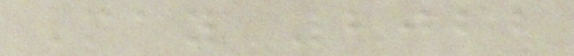May 2022
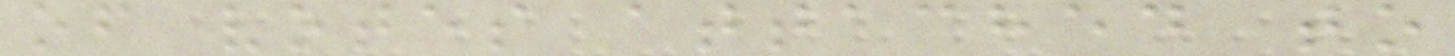of votes attached to
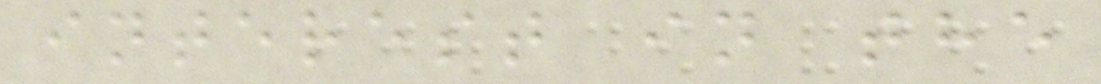interest in the
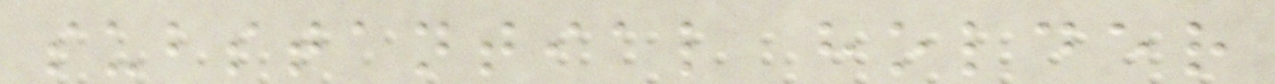substantial holder
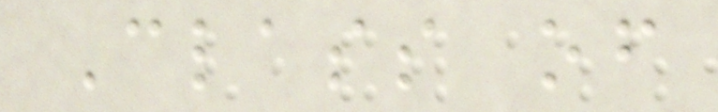Class of
